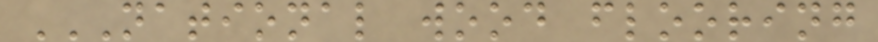NATIONAL WOOD FLOORING
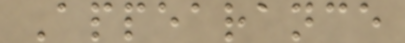Appearance
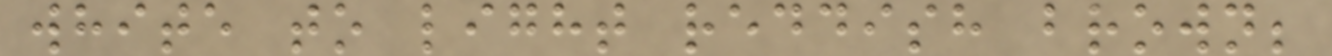white to light reddish brown;
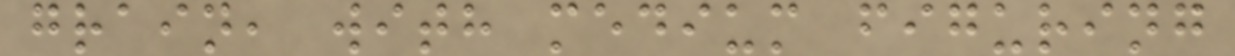grain, with medium figuring
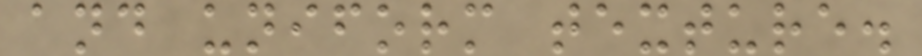and uniform texture.
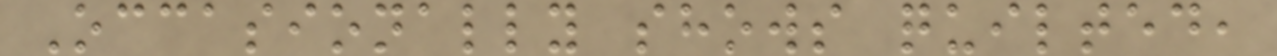Occasionally shows quilted,
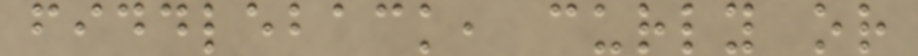fiddleback, curly or
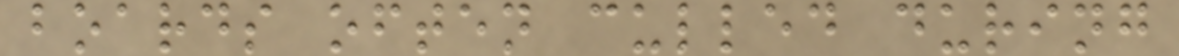boards often culled during
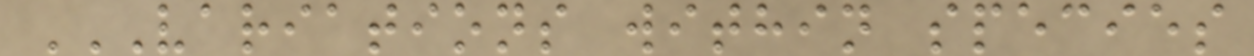VARIATIONS WITHIN SPECIES
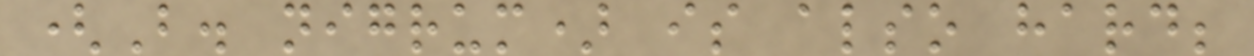(B. nigrum) is also hard;
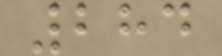284
